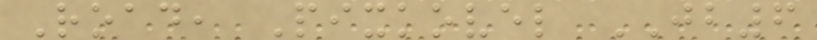Road, Pixkovel JB6
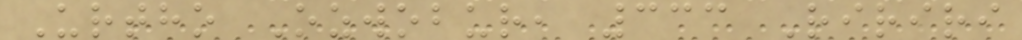Urtho Ozwobur, 333 Ririri
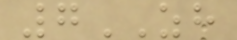7ZH
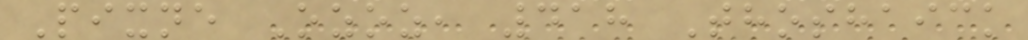Pixne Ozoz, 418 Thoshaick
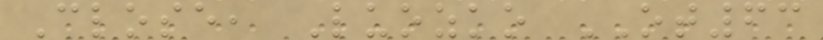Close, Luozko OT63
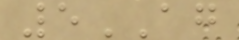5AG
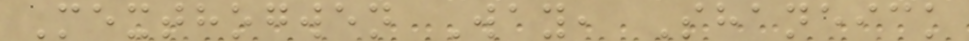Mexthogwen Way, Shaneick
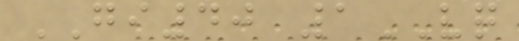GI40 1VQ
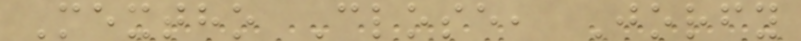Mextho Close, Jorfy
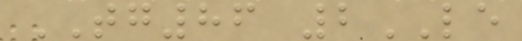TG86 2LE
